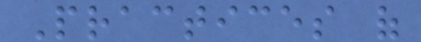Practices of
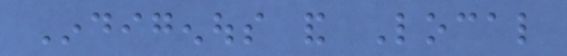Indigenous and Local
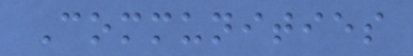Communities
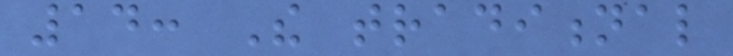14: The traditional
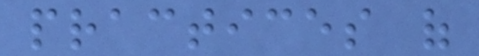practices of
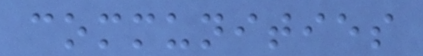communities
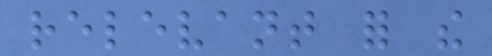relevant for the
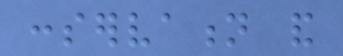conservation and
